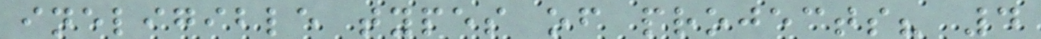ineligible types of projects? 4
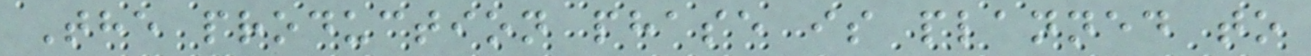The production phase is planned to
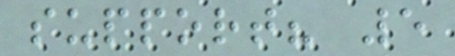support? 5
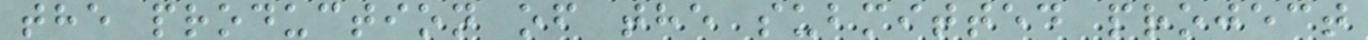the production of the submitted project
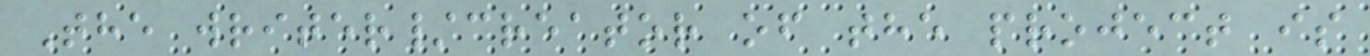The writer/creator of the project is
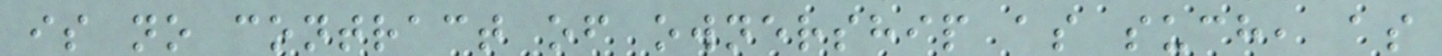is no contract of ownership as such, as
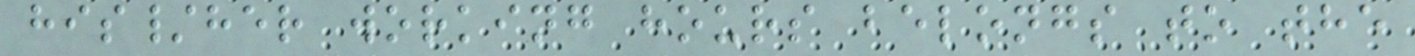his/her working hours belongs to the
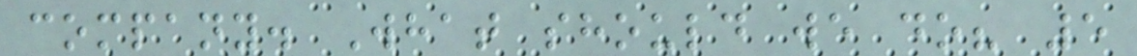company. What should we do? 5
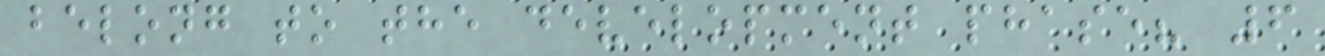belong to the development phase? 6
